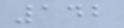142
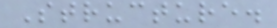Structure.
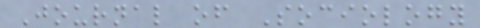Journal of Sociology
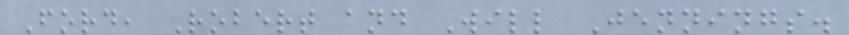Ford, Robert and Will Jennings.
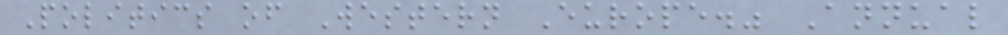Politics of Western Europe." Annual
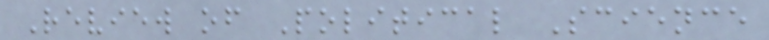Review of Political Science
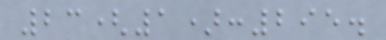23(1):295.
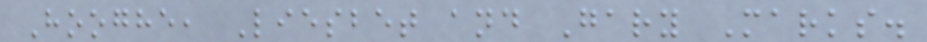Hooghe, Liesbet and Gary Marks.
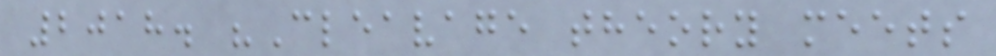2018. "Cleavage theory meets
